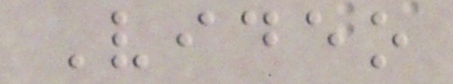Video
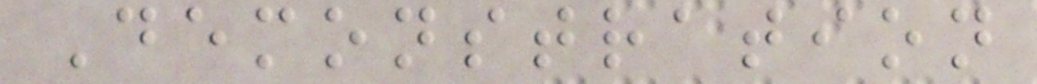Demonstration
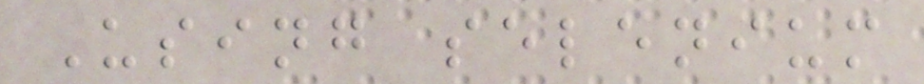Using selenium
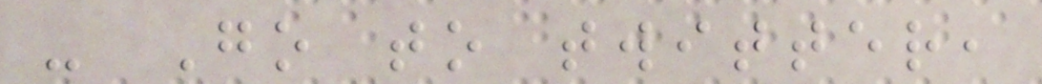- Go to twitter,
